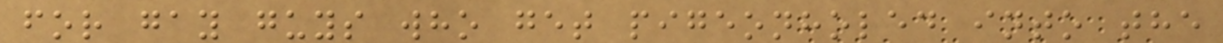for gay guys who get pigeonholed into the
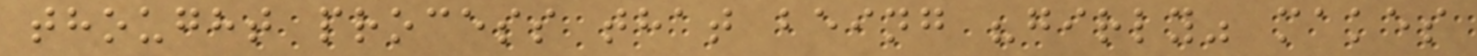thought process that being "girly" makes
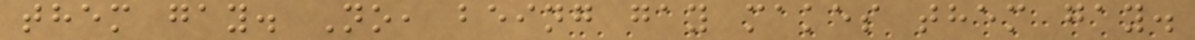them gay. No, being gay makes them gay.
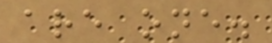are one.
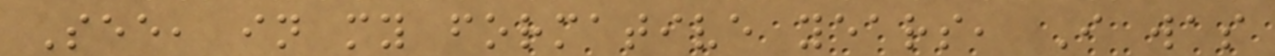See, in my formative years, I was
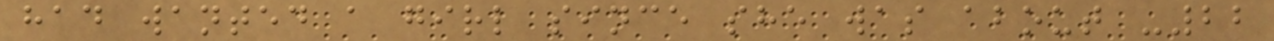had wanted a girl since she was about -22
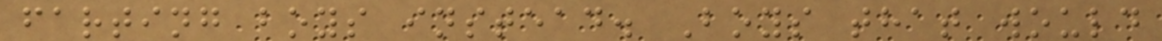farting boys instead. Boys that would
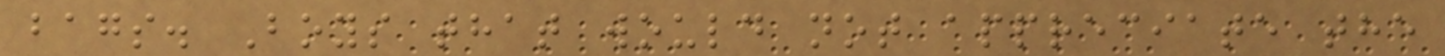bags. Boys that would not appreciate the
